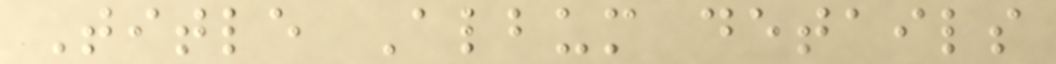Title Album details
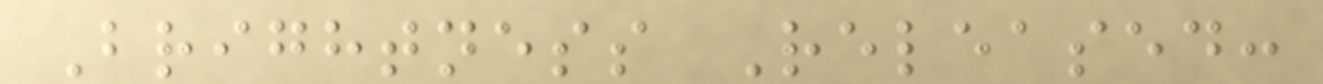Brightness Released:
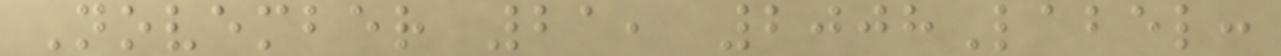November 21, 2008Label:
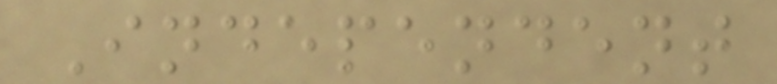Independent
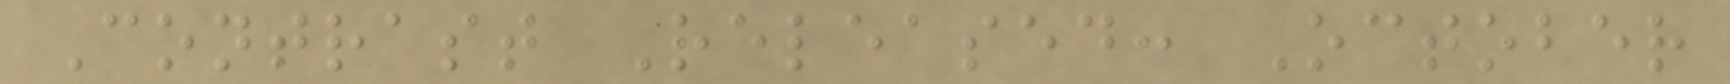Contrast Released: October
